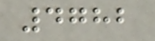4782
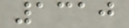1310
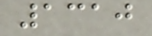1310
